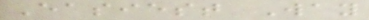Easiest Way
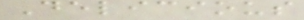Delicious
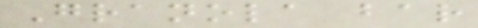Granola bar
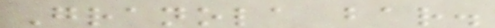Granola bar.
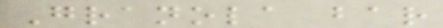Granola bar
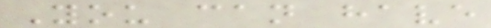You can have
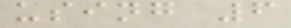using 6
